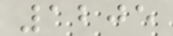1205
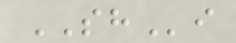SHi
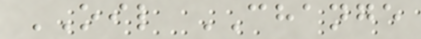OIL CHANGE
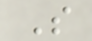S
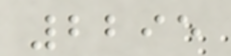2295
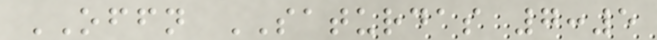OFFN SATURDAS 7:5
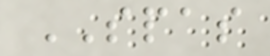SPAS
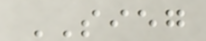SIEG
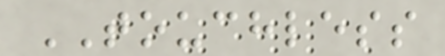TOUCHLESS
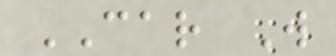CAR W
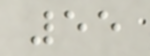55
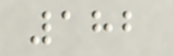182
